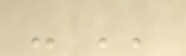- ''
